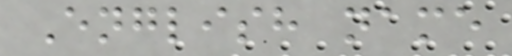English name
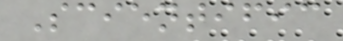Scientific
